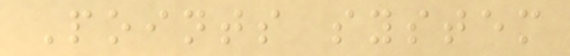Points system
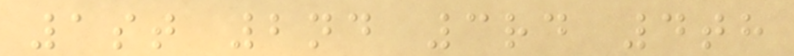1st 2nd 3rd 4th
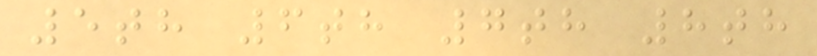5th 6th 7th 8th
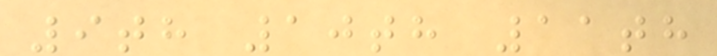9th 10th 11th
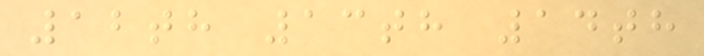12th 13th 14th
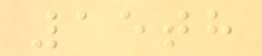15th
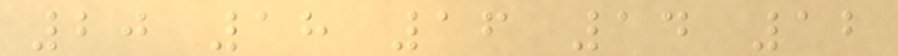20 18 16 14 12
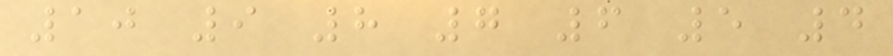10 9 8 7 6 5 4
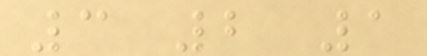3 2 1
